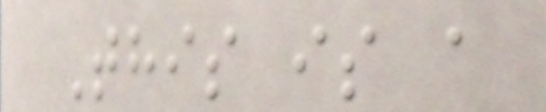This is a
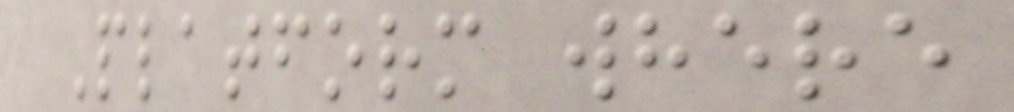Platform where
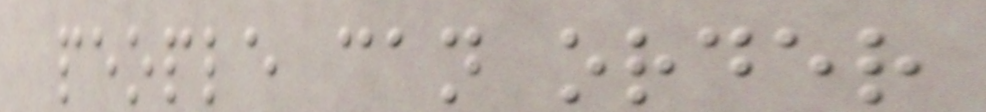people can order
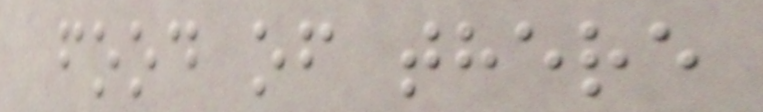food of there
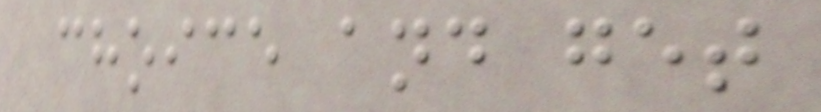choice and get
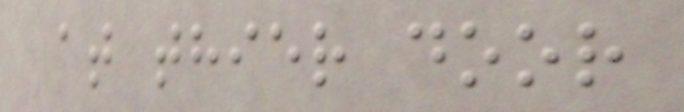at thier door
